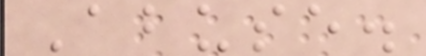Abuse.
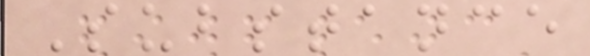Substance
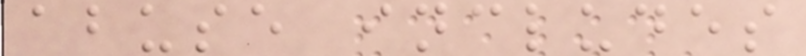abuse includes
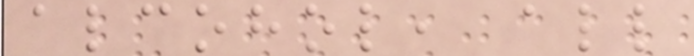alcohol, all
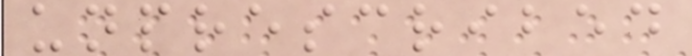unprescribed
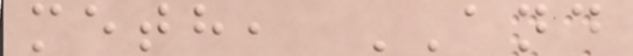meth, AND
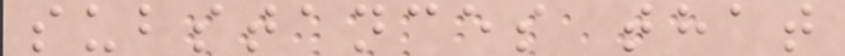substances that
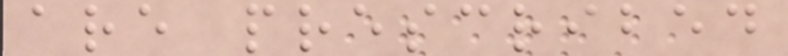are prescribed
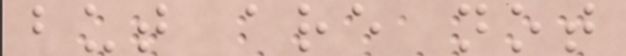but are not
